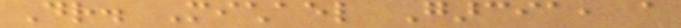Dr. Michael Garcia, a
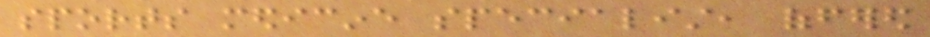sports medicine specialist, offered
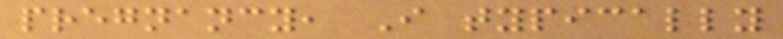pregnancy, I typically
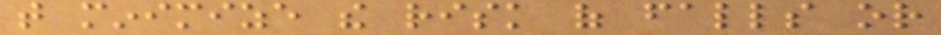that minimize the risk of falls or
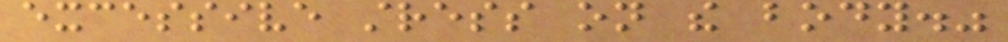excessive stress on the body."
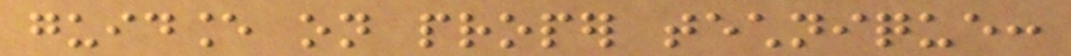guidance on proper technique:
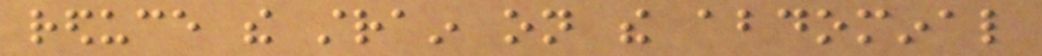reduce the strain on the abdominal
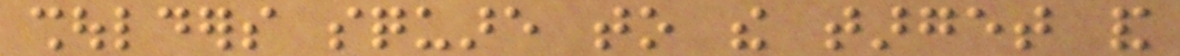shoulders square to the target and
